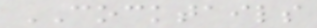COCKTAILS
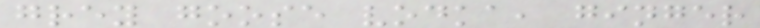grey goose vodka, ginger
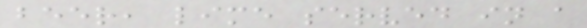beer, lime served in a
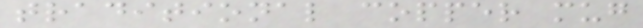traditional copper mug
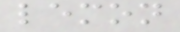lemon
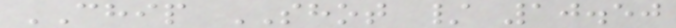CHIP SHOT / 10.50
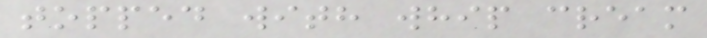topped with whip cream
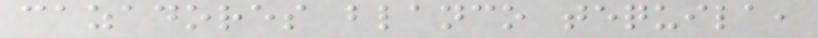cazadores blanco tequila,
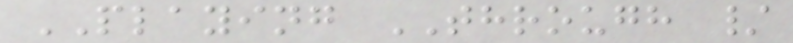PLAYING THROUGH /
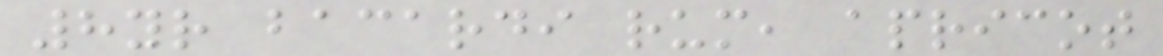8yr bacardi rum, apricot
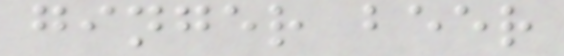ginger beer
